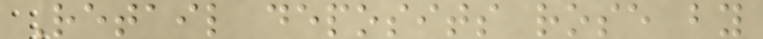Retail deposits rose by
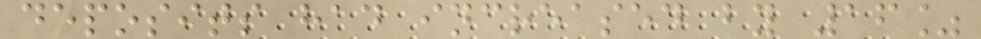deposits had increased by 16%
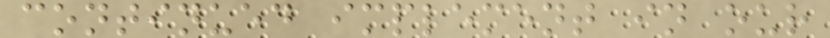continued implement in our
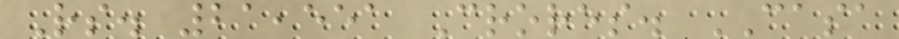Rs. 21,551 Crores. CASA
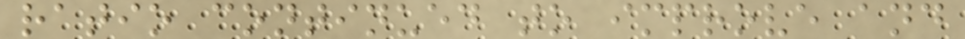ratio continued to improve and
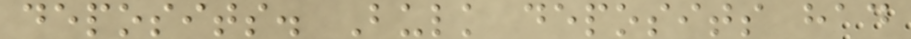deposits. Bulk deposits had
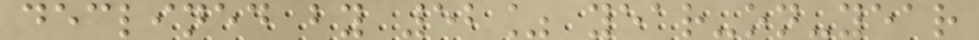declined by 52% year-on-year
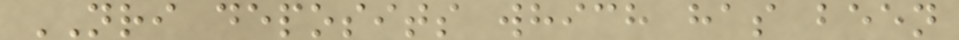NRI deposits which has been
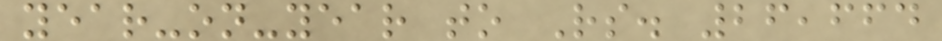year-on-year to Rs. 26,664
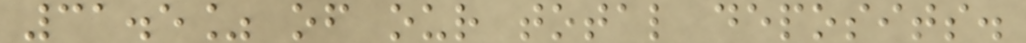31.5% of our total deposits.
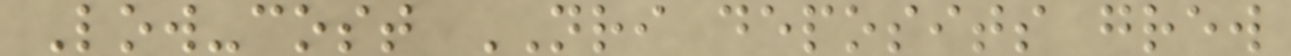Low-cost NRI deposits grew
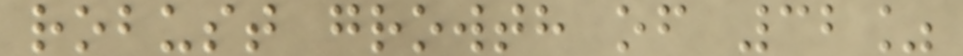robust growth of 32%
